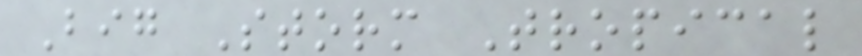Big Storm Tropical
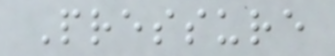Pressure
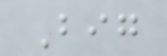Big
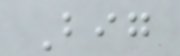Big
